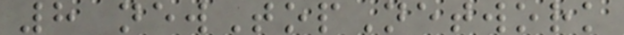8 newTopNetwork
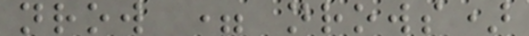nrow = nrows)
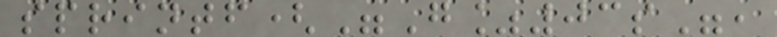sprintf("G%03s",
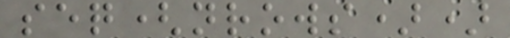seq(nrows))
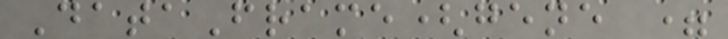DataFrame(gene =
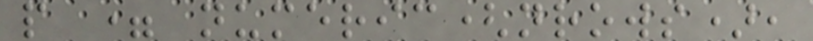p = numeric(nrows),
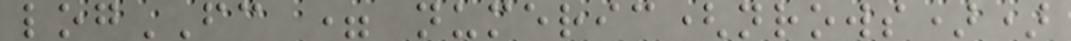logFC = numeric(nrows))
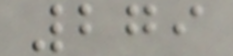279
